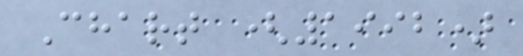Chart (1992)
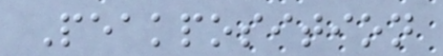Peakposition
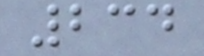234
